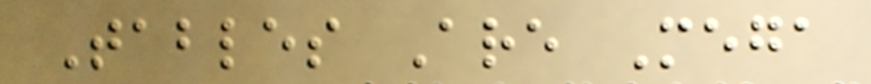Tables Are Mega
